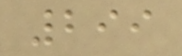299
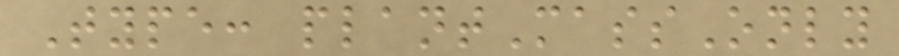Type: plantMassOnly
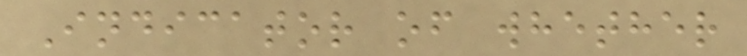Indicator of whether
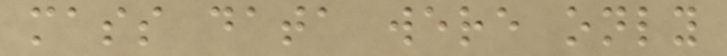mass data were only
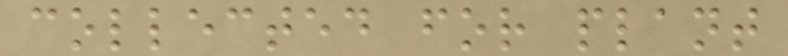collected for plant
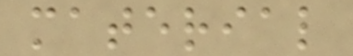material
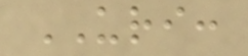URI:
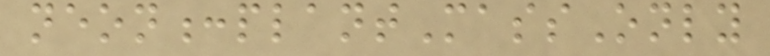neon:plantMassOnly
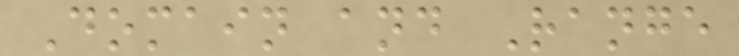Domain and Range
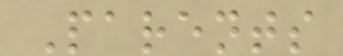Parents
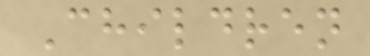Children
